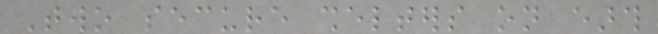Two secure shelters on earth
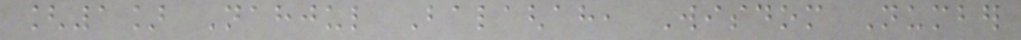[1] Nahjul Balaghah, Wisdom Number
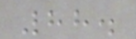88.
